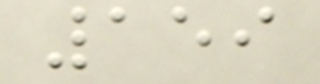159
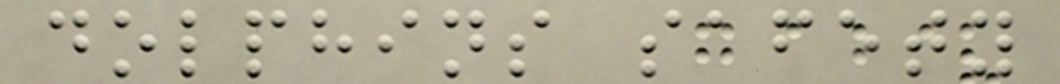dolphins safety
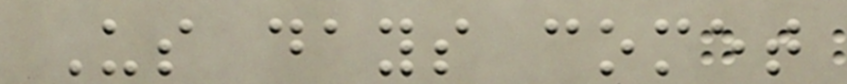Us days comet
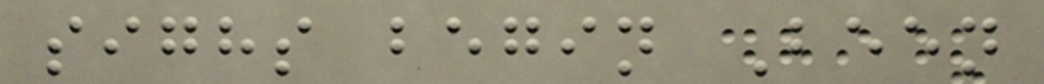sighs begin Been
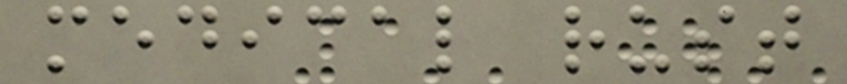medical rust
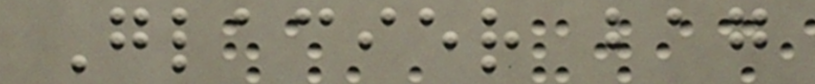Glacier bag
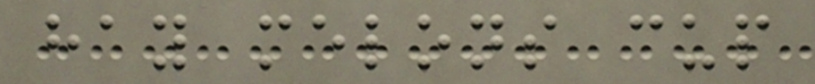hay melons cup
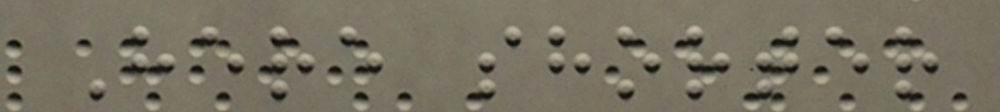Here shorter
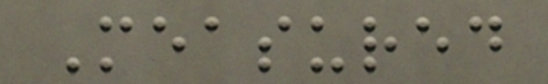Measured
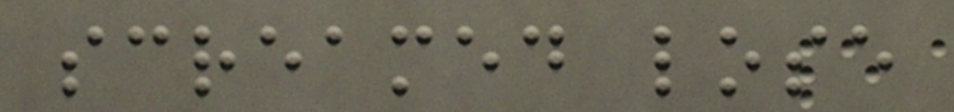screamed lose
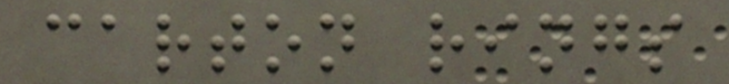carton rings
